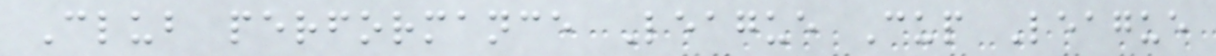Club performance League Cup League
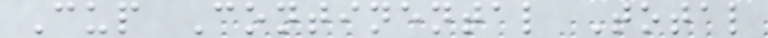Cup Continental Total
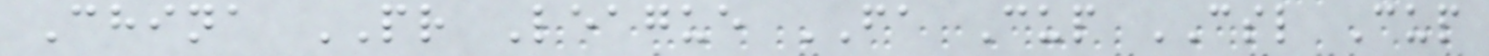China PR League FA Cup CSL Cup
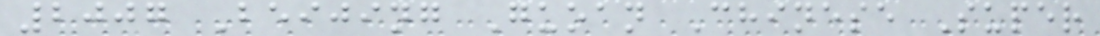2007 Beijing Guoan Chinese Super
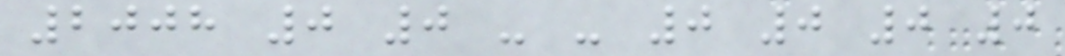2008 0 0 - - 0 0 0 0
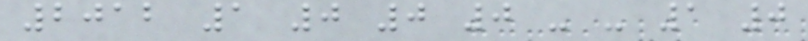2012 1 0 0 0 - - 1 0
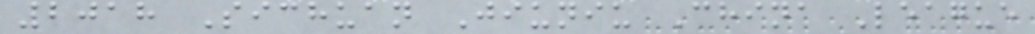2018 Sichuan Jiuniu China League
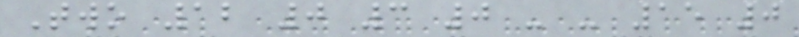Two 12 0 3 0 - - 15 0
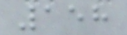158
